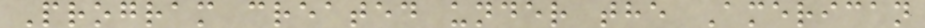Program created under the American
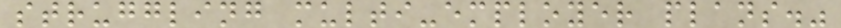struggling multi-employer plans."
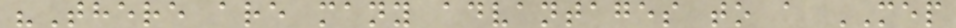"There are many advantages to a MEP
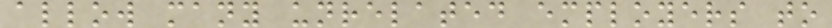allow many unrelated employers to
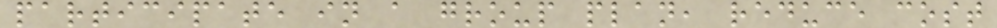participate in a group plan, reduce cost
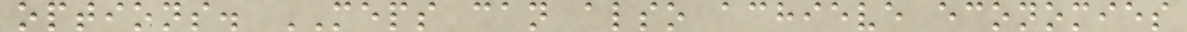options. MEPS can also achieve economies
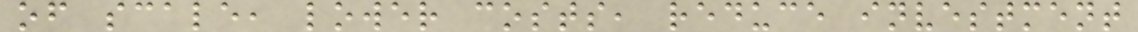of scale, lower costs, reduce investment
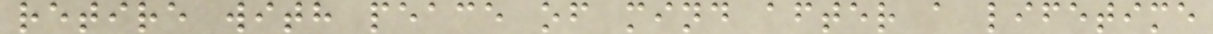retire with peace of mind after a lifetime
